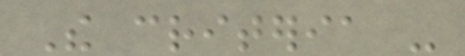The criteria -
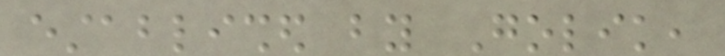established by Golik,
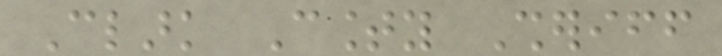Clark County Sheriff
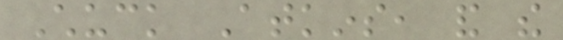Chuck Atkins, and the
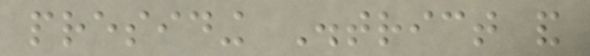presiding District and
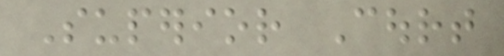Superior Court
